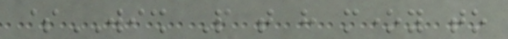$WISH People that have money to
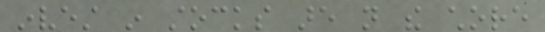invest in stocks are not the chore
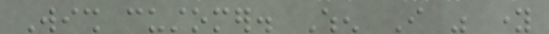Wish customer. When I was young
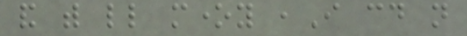and with little money ,I could not
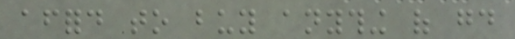afford to buy anything of good
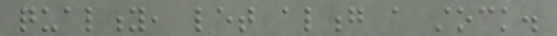quality, let along a stock.
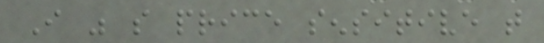I was so price sensitive that
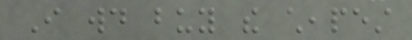I would buy the cheapest
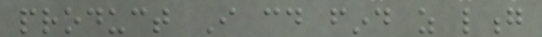product I could find as long
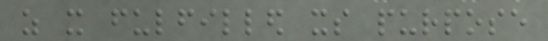as it fulfilled its purpose
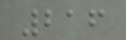216
